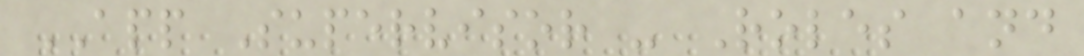APP Supervisor - Roles and
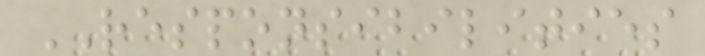RESPONSIBILITIES
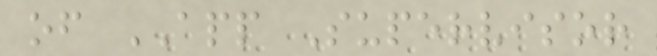of APP Supervisor
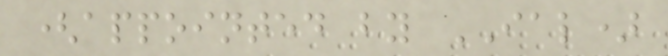(appointed by IAL)
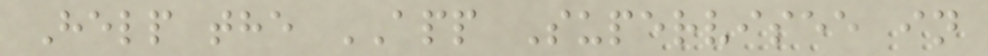Help the APP Supervisee in
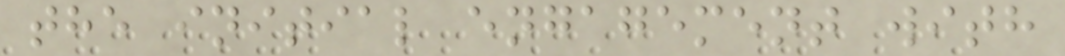the initial engagement with
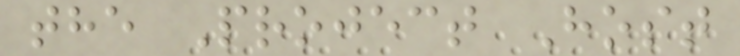the Project Host
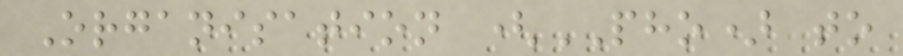Organisation (PHO) to
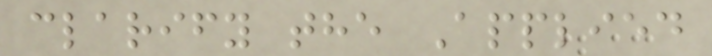clarify the Applied
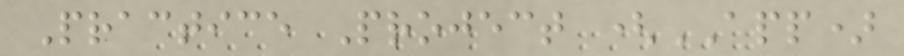Practice Project (APP)
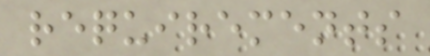requirements
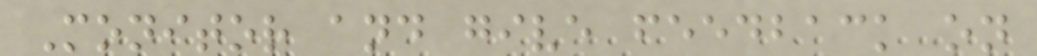Monitor and give feedback on
